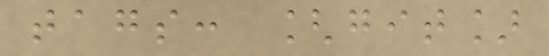tags: [git]
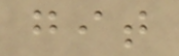git
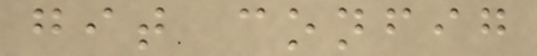git config
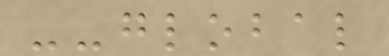--global
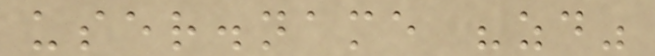user.name "zd"
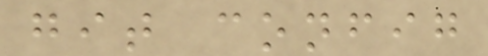git config
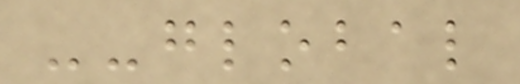--global
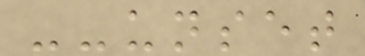--unset
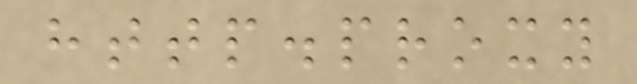http.proxy
